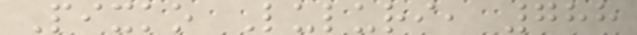Pixko Luluri, 788
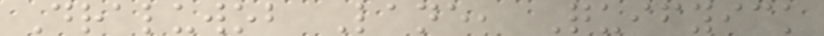Draluwob Lane, Quifyick
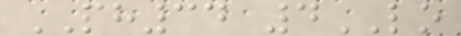PH34 4LO
